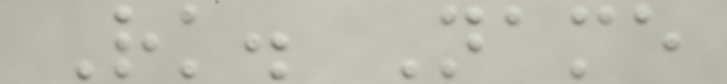Rk. Name
